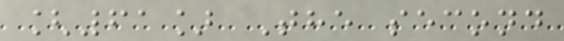[61] The second
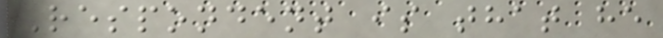Respondent is that he
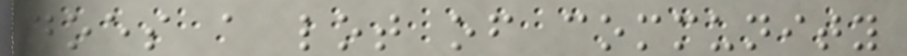does a lot of community
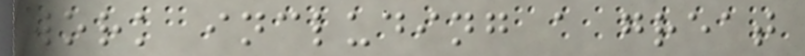work including a great
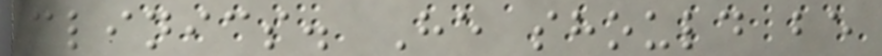clinics. He should be
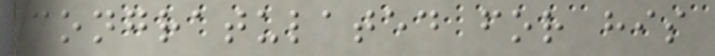congratulated for his
